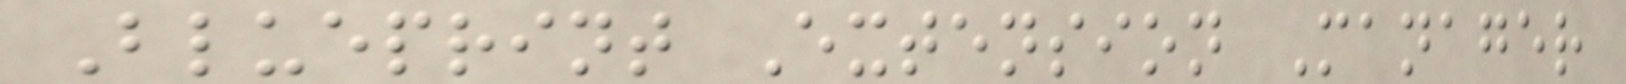Blueprint Extension Manager
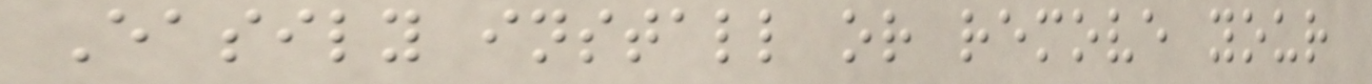Easily install or remove your
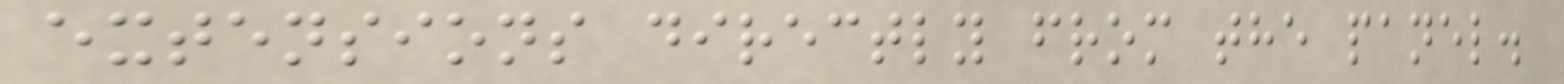extensions directly from the panel.
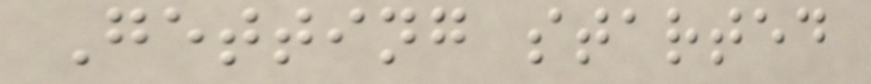Getting started
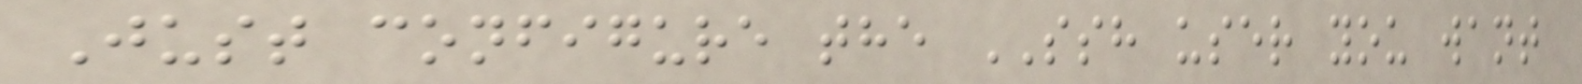Just configure the SSH user you want
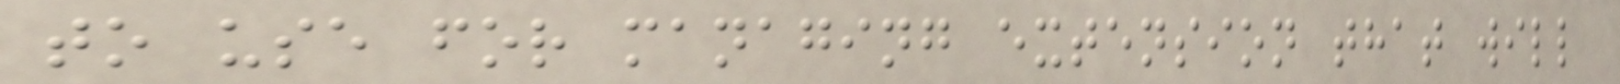to use for managing extension that will
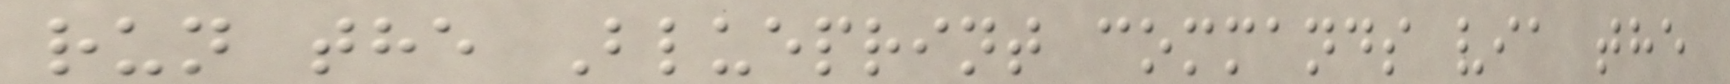run the Blueprint commands via the
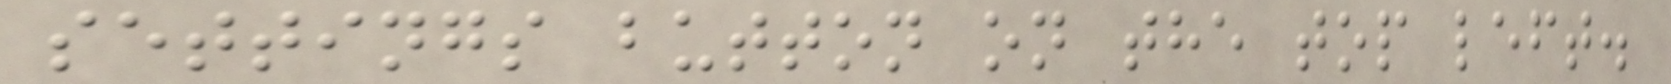settings button on the top left.
